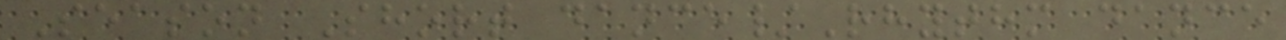Season Short dance/Rhythm dance
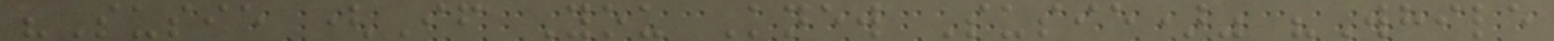"Susie (If You Knew Susie)" "While
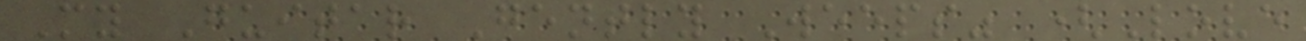My Guitar Gently Weeps" (Love
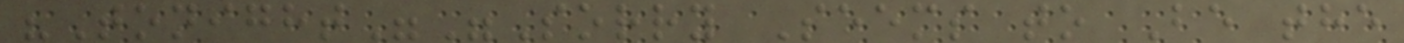"Tonight""Sorry Seems to Be the
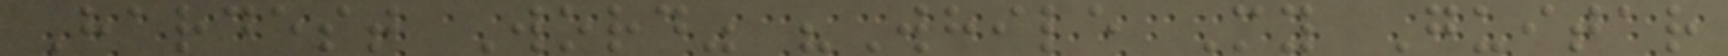Hardest Word" "While My Guitar
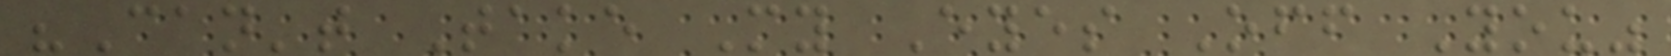"Can't Take My Eyes Off You"
